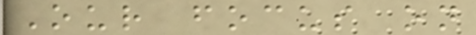Our focus on
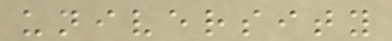university
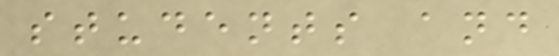students and
